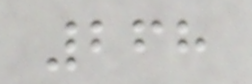268
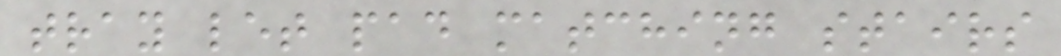tray let pad matching stairs
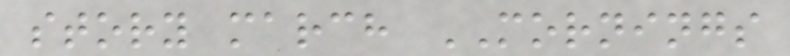story march MORNINGS
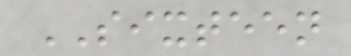SIXTEEN
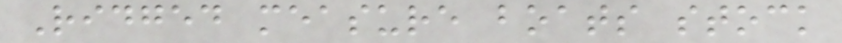Ridged measure boats stock
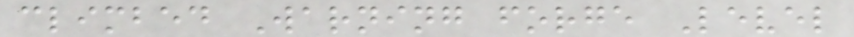climbed Warning forge Level
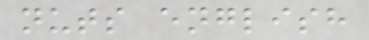nuts english
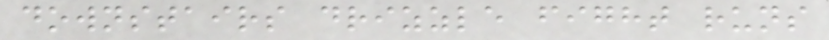downstairs drizzle fight runs
